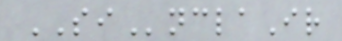SInclaIr
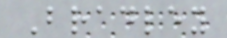Bradley
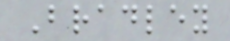Bradley
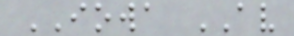IOWA AV
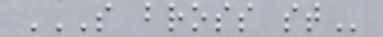S BROSS ST
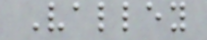Valley
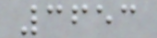3653
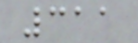311
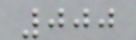000
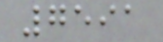7591
